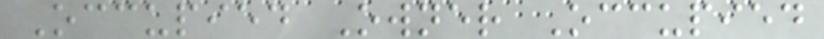Occupied Owner Occupied
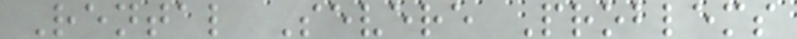Rental Severe Problems
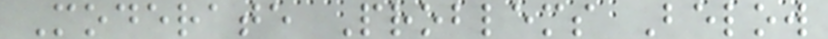Moderate Problems Below
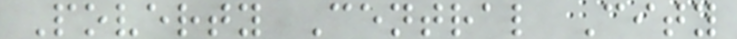Poverty Central City
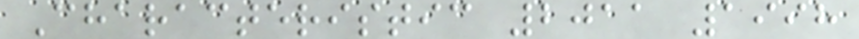Characteristic 2011 1998
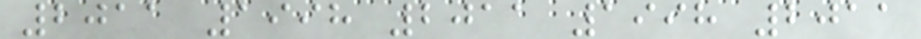2011 1998 2011 1998 2011
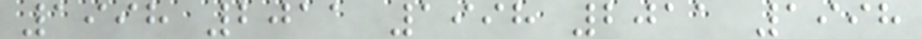1998 2011 1998 2011 1998
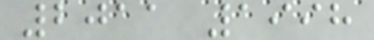2011 1998
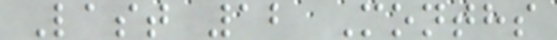Last 12 Months
